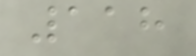118
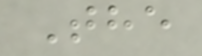The
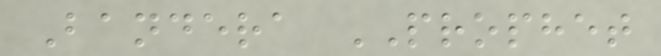Bandera PROPHET
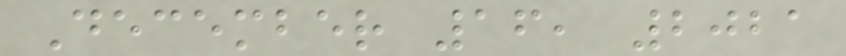December 16, 2021
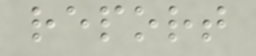report
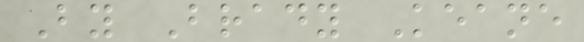By Brady Keane
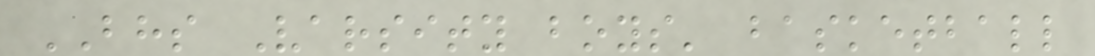BHS Varsity boys' basketball
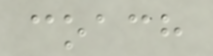coach
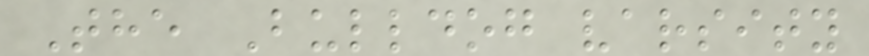The Bulldog varsity
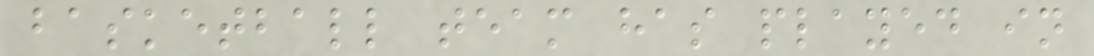basketball team has played in
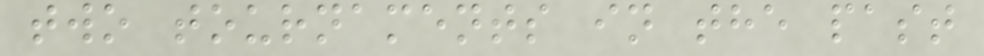two tournaments in the past
